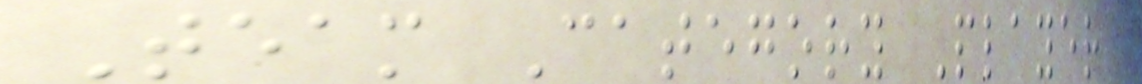Team Category Player
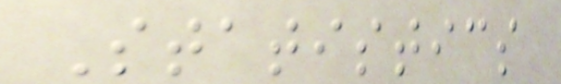Statistics
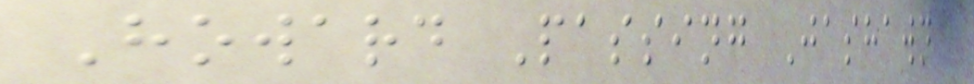Howard Passing Jashawn
